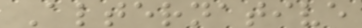Alternative
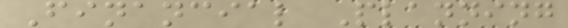Financial Planning
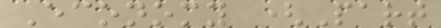Economy (Part
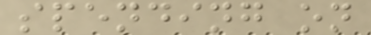spending on
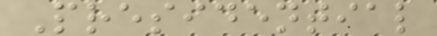Presidential
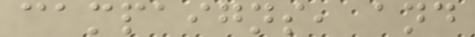campaigns, and
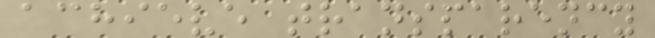achieve transparency
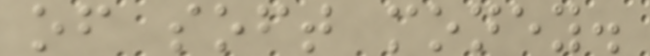of soft money.
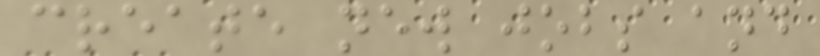create new jobs and
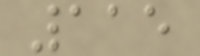115
